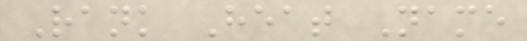Rank Heat Name
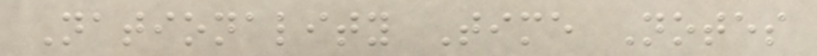Nationality Time Notes
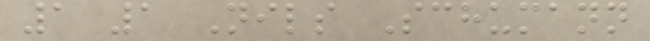1 1 Nils Schumann
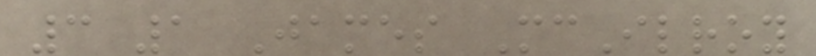3 1 James McIlroy
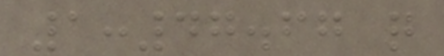1:47.67 q
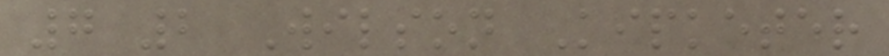7 2 Wilson Kipketer
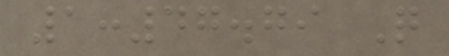1:47.79 Q
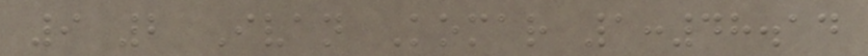9 2 Ivan Komar 1:48.14
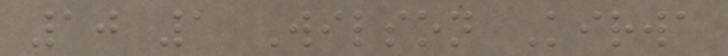10 1 Wilson Kirwa
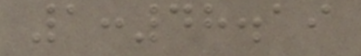1:48.19
